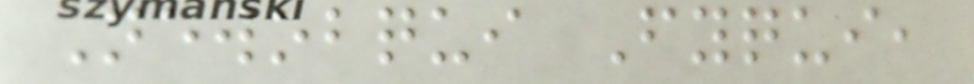Newobqui Fyqui,
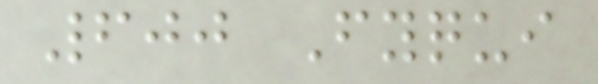600 Fyqui
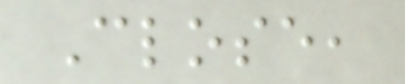Close,
